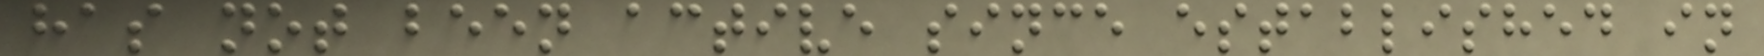has not been active since established in
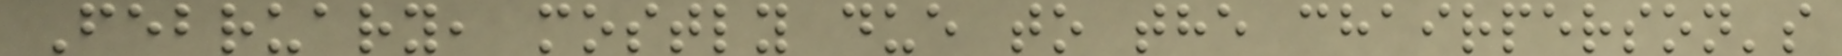February, mostly due to the chairperson's
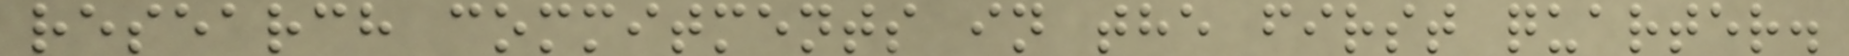research commitments in the first quarter.
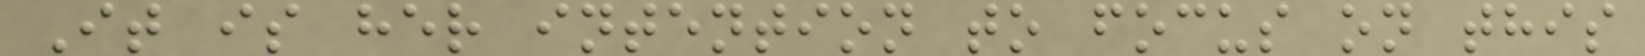It is her intention to focus on this
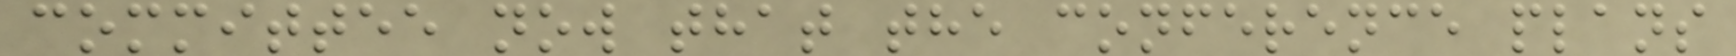committee now that the conference plans
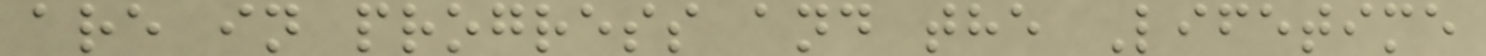are in progress and the Lifetime
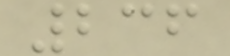236
